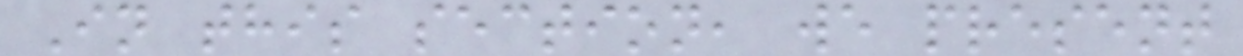In this section, we present
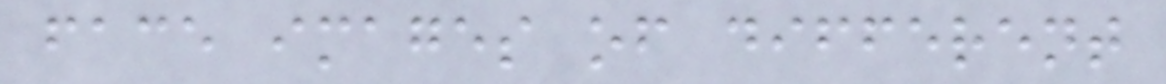face images of different
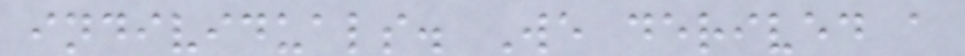individuals. We derived a
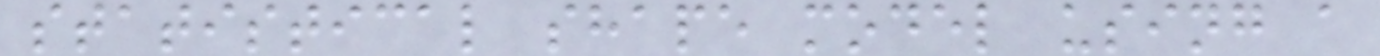statistical shape model using a
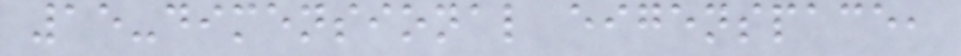15-dimensional eigenspace,
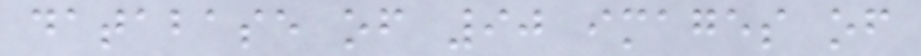database of 90 images of
